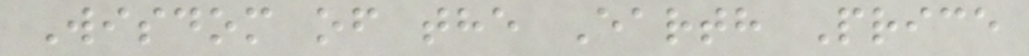Wisdom of the Earth Price
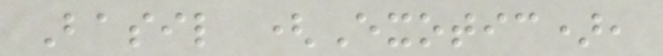Basil (Exotic),
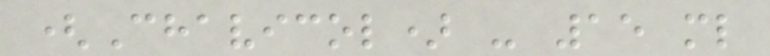(Chavicol) - 15 ml
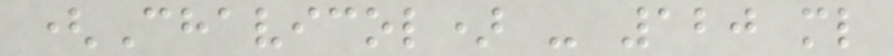(Chavicol) - 120 ml
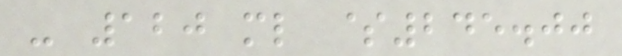- 120 ml $245.00
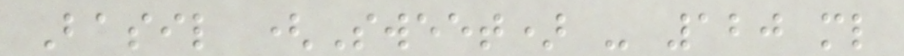Basil (Sweet) - 120 ml
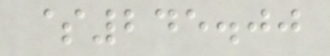$245.00
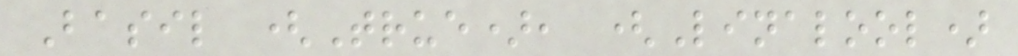Basil (True), (Linalool)
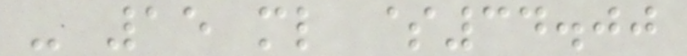- 15 ml $34.00
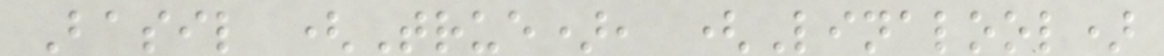Basil (True), (Linalool)
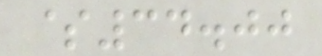$34.00
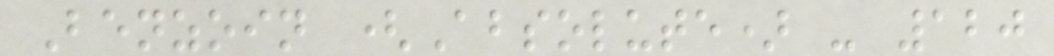Benzoin (Absolute) - 120
